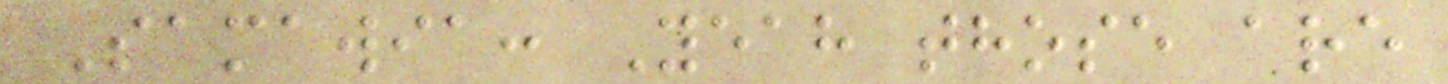Samawia: Yeah those are
